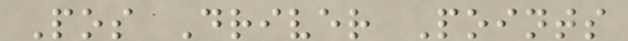Pos Driver Points
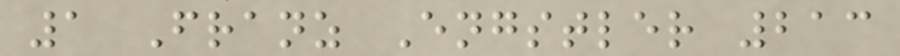1 Franz Engstler 213
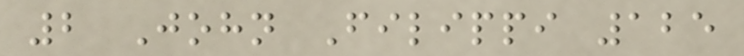2 John Filippi 125
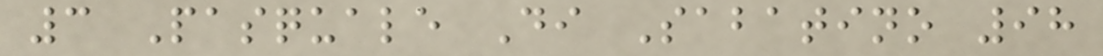3 Pasquale Di Sabatino 98
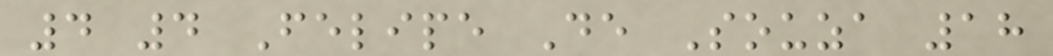4 4 Felipe De Souza 18
